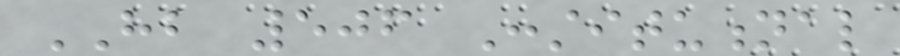HB 506 Constitutional
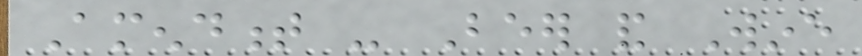Amendment - Beer and Wine
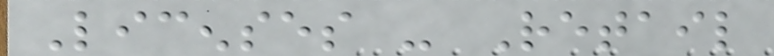Licenses - Retail
